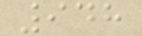948
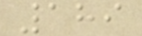189
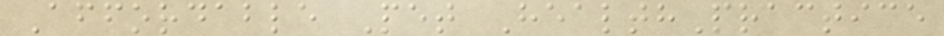Affordable Pet HealthPractice
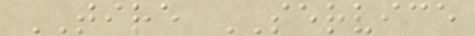TIRE SERVICE
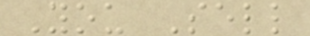You Sell
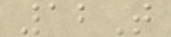12T
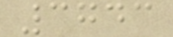3743
